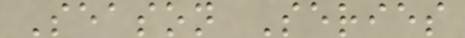Season Series
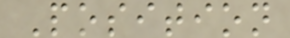Position
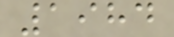1984
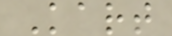Kart
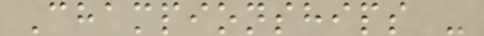Championships -
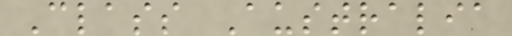Class Australia
